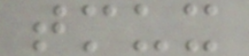tmux
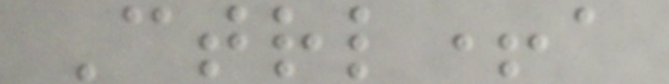Ctrl+a
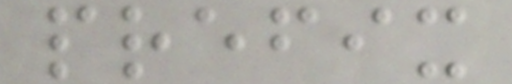prefix
